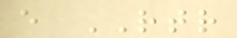e RTR
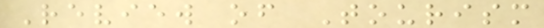Review of Tourism
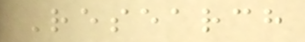Research
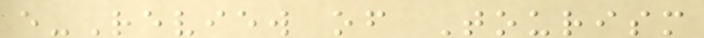e-Review of Tourism
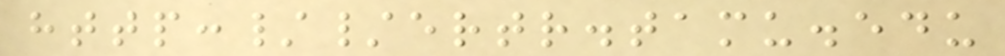http://ertr.tamu.edu
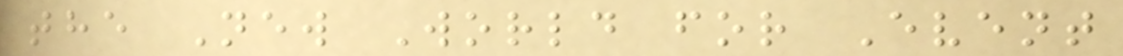the New World for Event
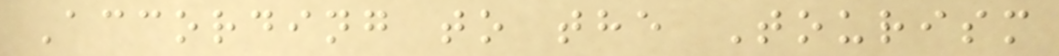According to the Tourism
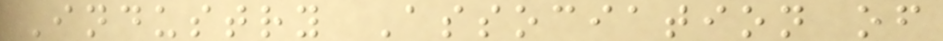Industry Association of
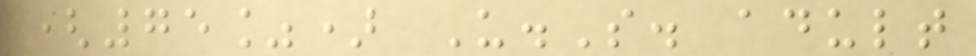(75%) U.S. adult
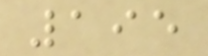195
